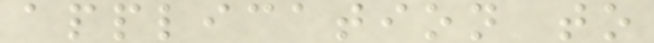application to
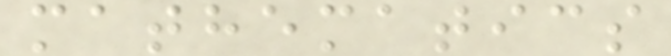mathematics
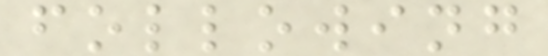following
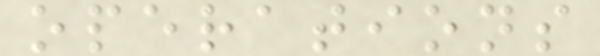operations
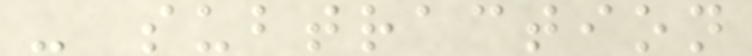- subtraction
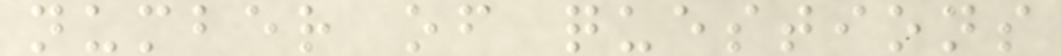number of questions
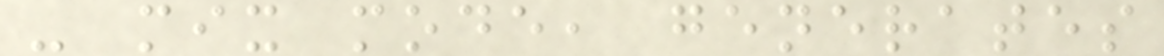- mix mode, generates
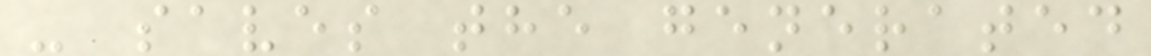- saves the generated
